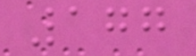177
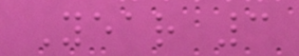Year 3
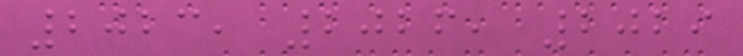2023, 2026, 2029
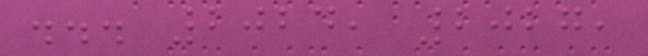... 2024, 2027,
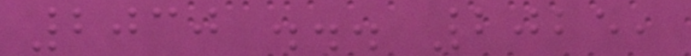2030 ... 2025,
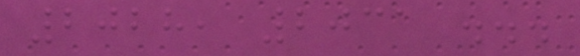2028, 2031 ...
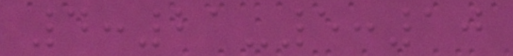4:21-5:10
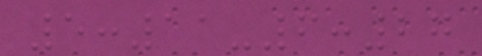5:11-6:27
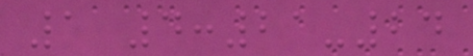1 4:21-24
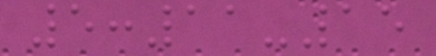5:11-15
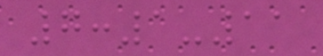7:1-11
